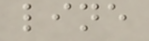line
